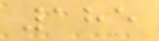185
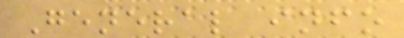General info
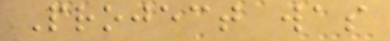Project was
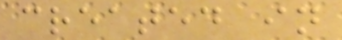created in
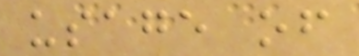usage of
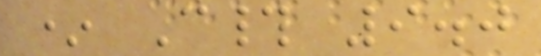* C# 9.0
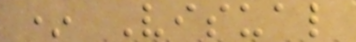* Visual
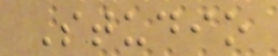Studio
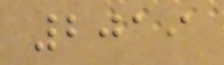2019
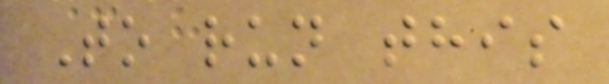To run this
